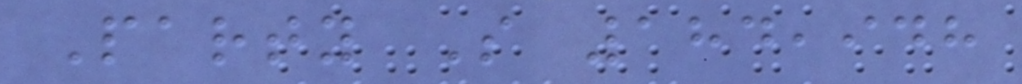Party S 184,948
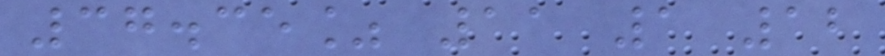37.35% 11 1 12
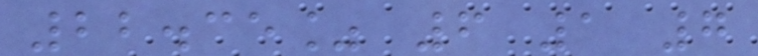22.35% 6 1 7
